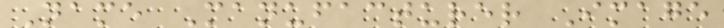Name Manufacturer Image
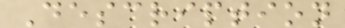Description
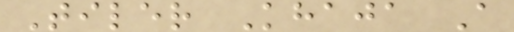Tiler Khaja A
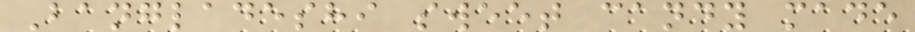Bangladeshi sweet candy made
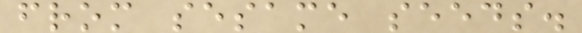from sesame seeds.
